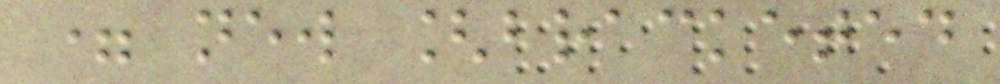= new [bracketed
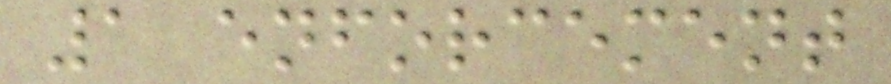1 enforcement
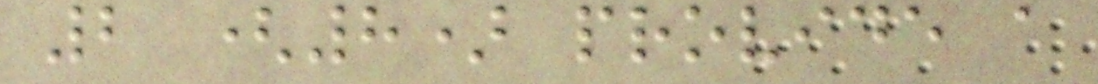2 (8) provide a
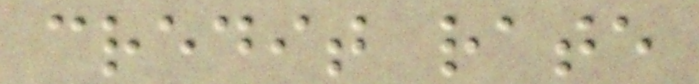credit rate
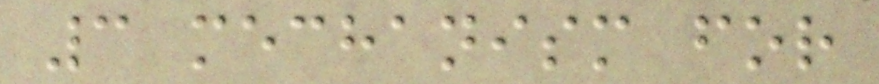3 mechanism for
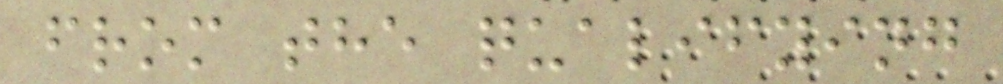from the qualifying
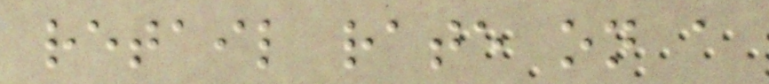retail rate on a
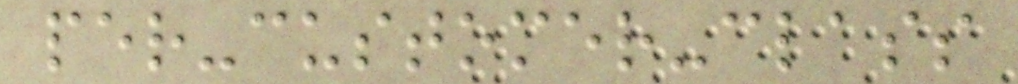per-customer-class
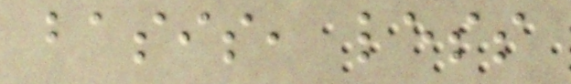basis, less
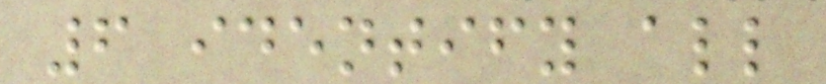6 identify all
